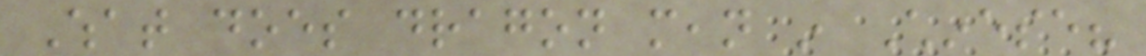What does dragon mean in Chinese?
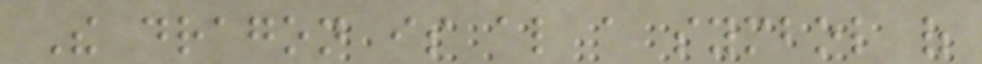The dragon is also a symbol of
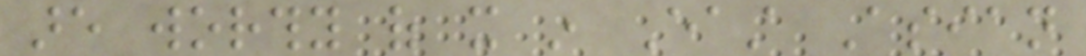are worthy of it in East Asian
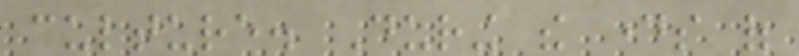culture. During the days of
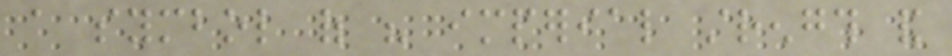a symbol of his imperial strength and
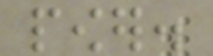power.
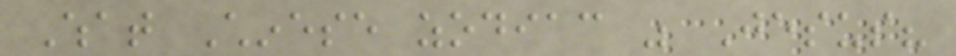What Chinese zodiac was Jesus?
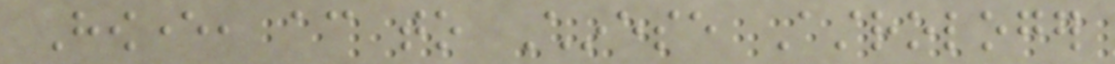However, according to Chinese Astrologer
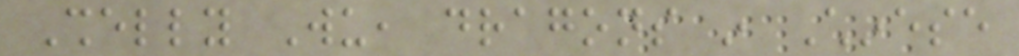Shelly Wu, dragons in Chinese
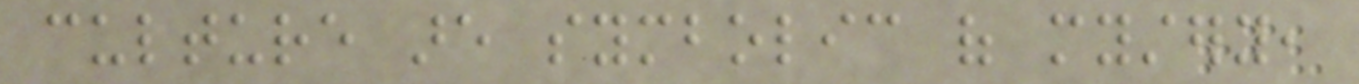culture are symbolic of mystery,
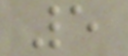5
